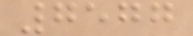7577
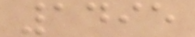1495
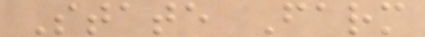State Farm
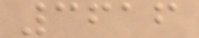3616
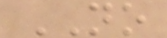NO
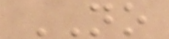NO
